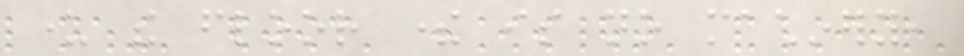under the floor there is no machinery,
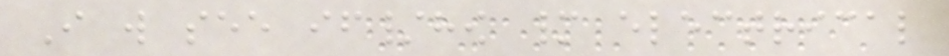I will see if/how many electrical
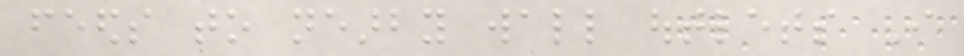feeds to nearby wall outlets I
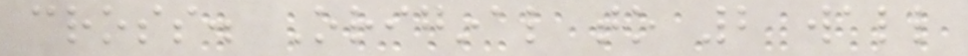cross. Original to 2 wall
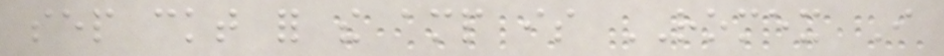sep ckt for the amp is ROMEX I
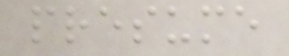presume
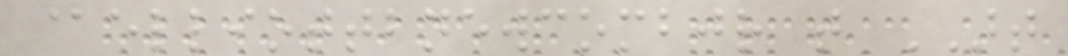@elliottbnewcombjr that ART
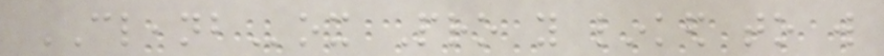CLEANBox Pro you linked to will
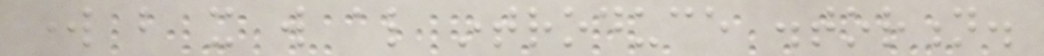work but it will also introduce distortion.
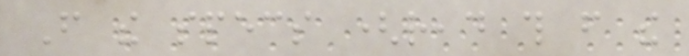From the specs (read this from the
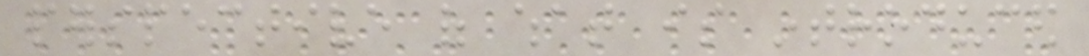perspective of what is introduced
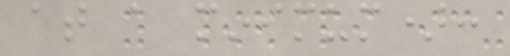at a minimum):
